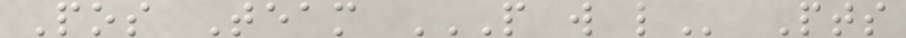Pos Team P W L Pts
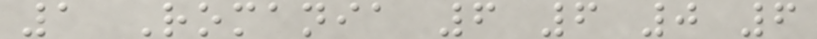1 Romania 6 6 0 6
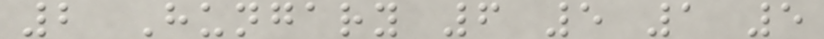2 Hungary 6 5 1 5
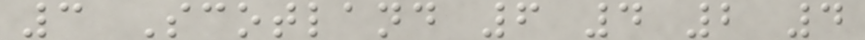3 Scotland 6 4 2 4
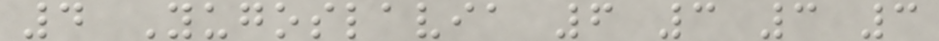4 Yugoslavia 6 3 3 3
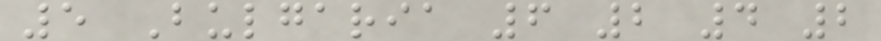5 Bulgaria 6 2 4 2
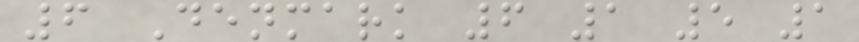6 Denmark 6 1 5 1
